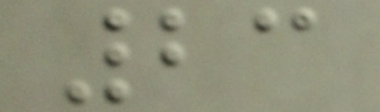23
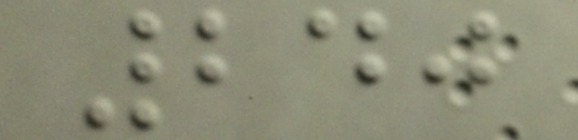240
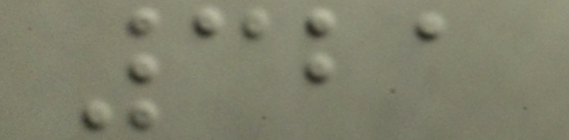321
